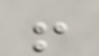!
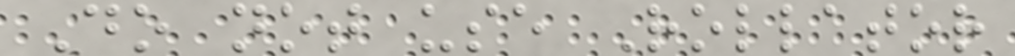Do not use Rollator
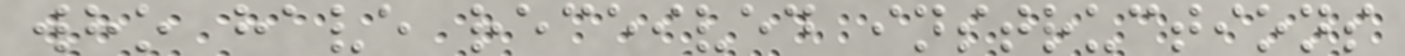who have received instructions
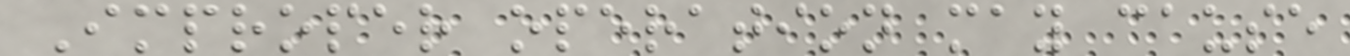Improper operation may cause
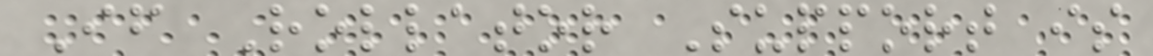If Rollator Support is
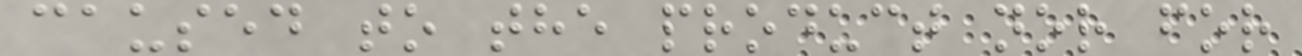caused to the product nor for
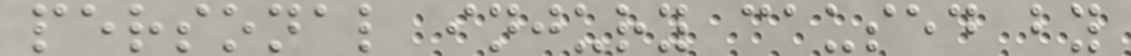personal injury caused by
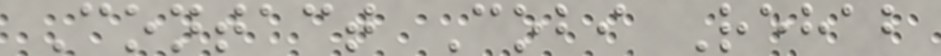Contact Cobi Rehab
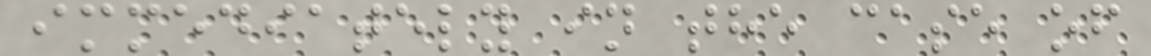immediately in the case of
